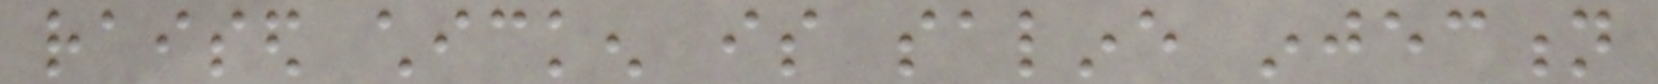raised chicken is saline injection
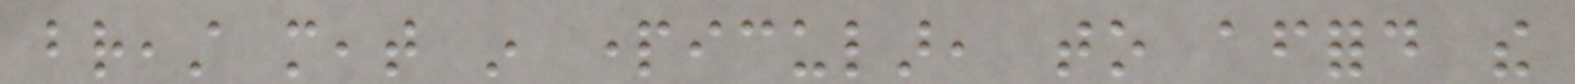breast meat in particular, to afford the
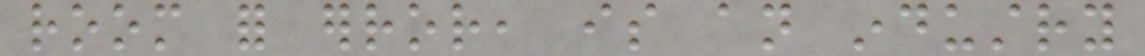room for error, is an industry
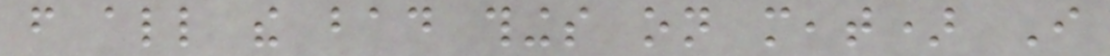from all the bad things on meat) I
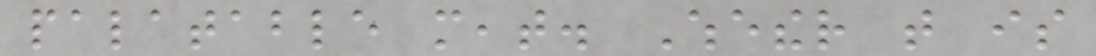palatable meat. Whether that is
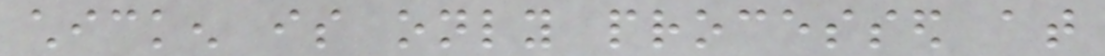chicken is only processed at
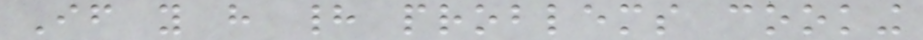If you have had problems cooking
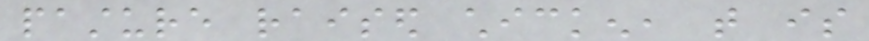pasture raised chicken, that is
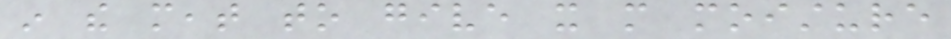in the meat to give it more moisture
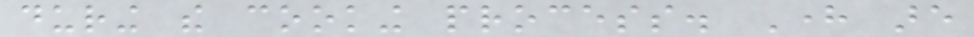during the cooking process. Here are
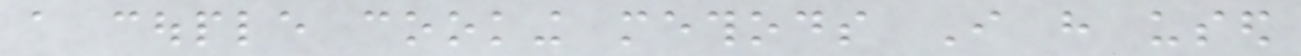a couple cooking methods I have used
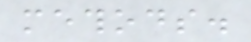methods.
